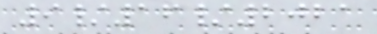9/16/2021
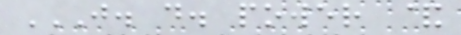J. D. POWER &
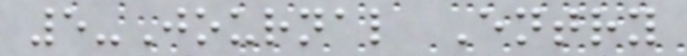5-Journal Entry
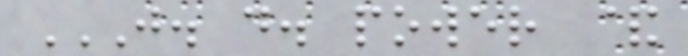J. D. POWER &
